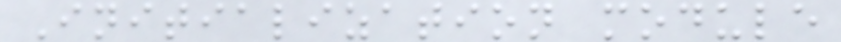Initialization module
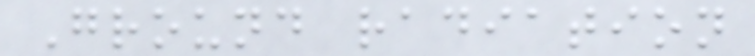Ground radiation
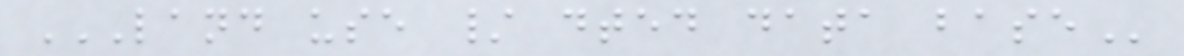LAND USE / DTED DATA BASE
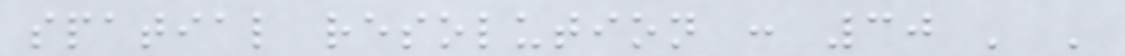spatial resolution : 30 ' '
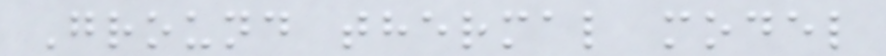Ground thermal model
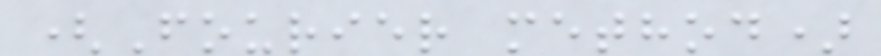(Fourier method)
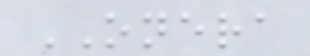ONERA
